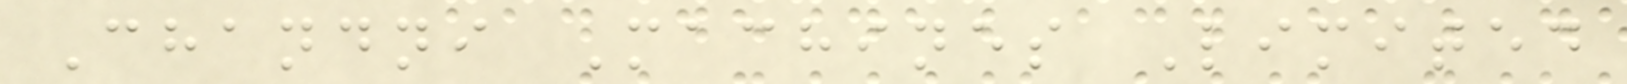Chandni Machines Limited
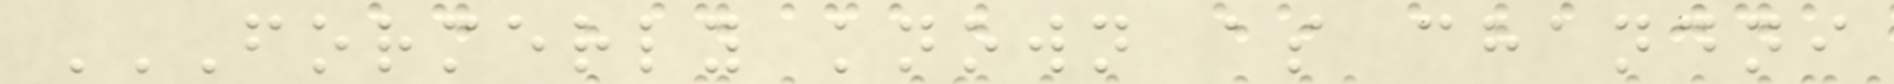FORMERLY KNOWN AS CHANDNI
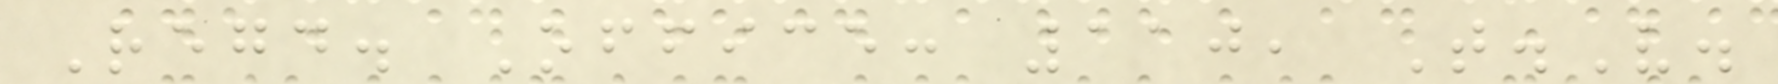Regd. Office: 110, T.V.
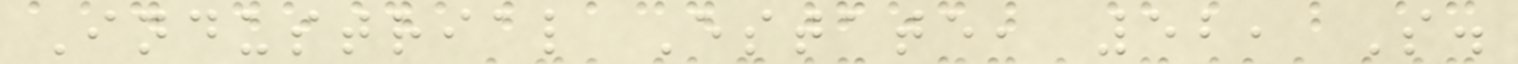Industrial Estate, 52, S.
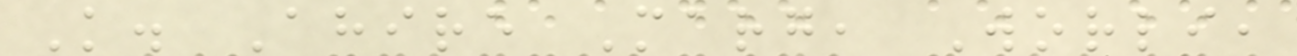K. Ahire Marg, Worli,
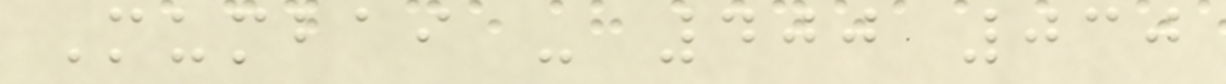Mumbai - 400 030
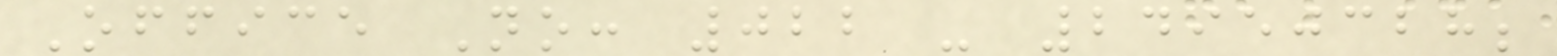Office No: 022 - 24950328;
